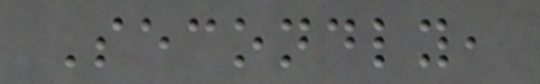Secondly,
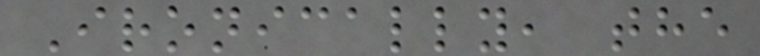Ironically, the
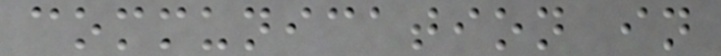communication in
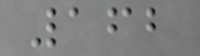162
